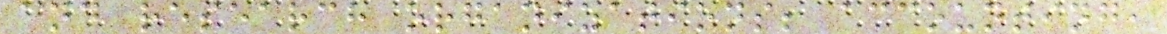and research organizations; accounting,
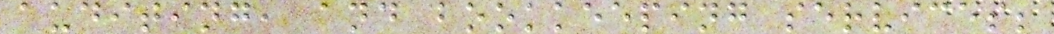auditing, and bookkeeping services;
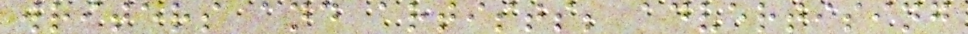writers and artists; advertising
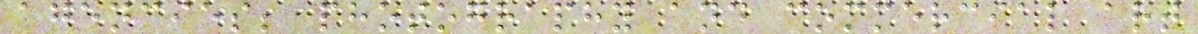agencies; photography and commercial art
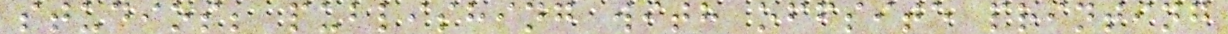studios; publishing with offsite printing
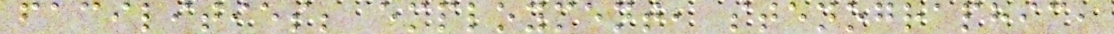facilities; employment, stenographic,
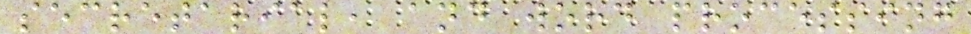secretarial, and word processing
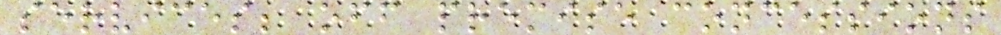services; off premise concessions
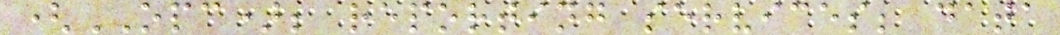(OPC); reporting services; data
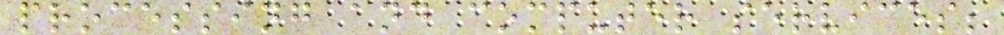processing and computer services;
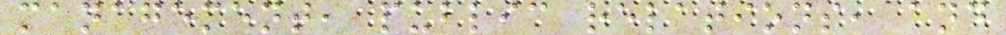management, public relations, and
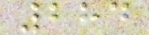284
